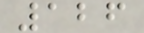126
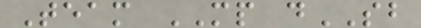Team MP dSB
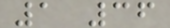1 36
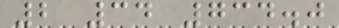2 34 734.0
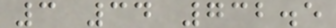3 34 732.5
